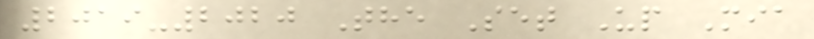2019-2020 The Set Up Mia
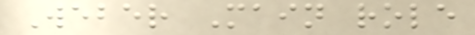Weber Main role
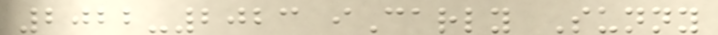2022-2023 iCarly Sunny
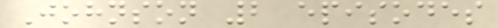Johnson 2 episodes
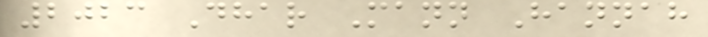2023 Dhar Mann Hannah
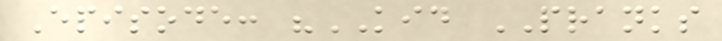Episode: "KID PRANKS
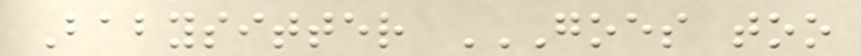Babysitter GOES TOO
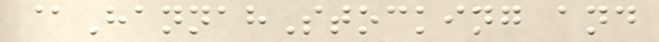@HannahStocking and
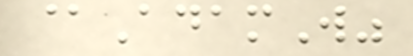@AdamW"
